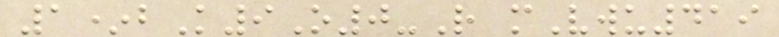1*bK9O0-R mVwu419
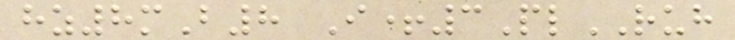hz8mB8 I+3PlRUH
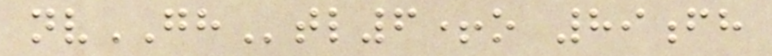nvGHtl6+o 89fh
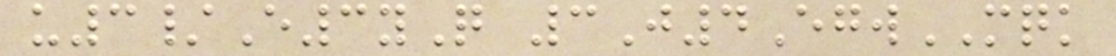u3/E3yQ 3J4EgwMQK
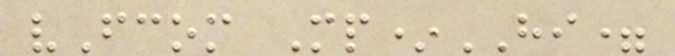vFcom Mp*HI=
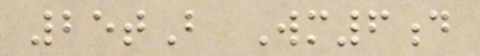25tB Wm6d
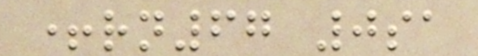+rn67 0sa
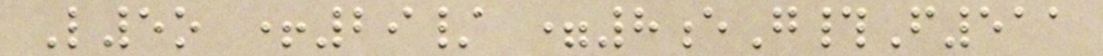L5o +29/ =8eG#F511
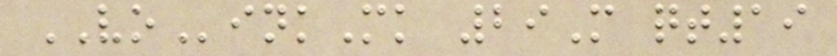VOinkMk 29M qt19
